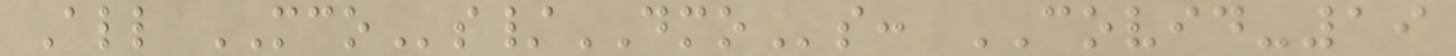All MCOs/DMOs: COVID-19
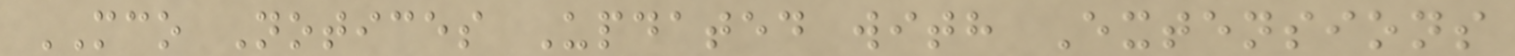MCO Notices Updated with Extensions
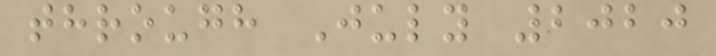through July 2020
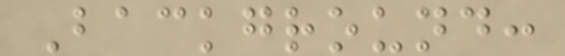Background:
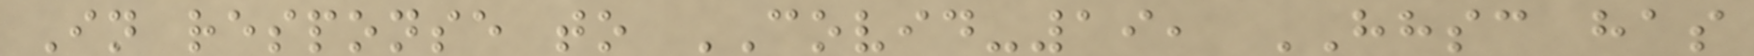In response to COVID-19, HHSC has
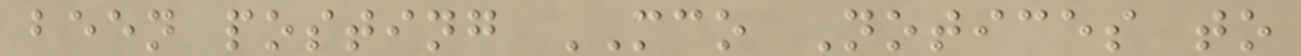been posting MCO Notices to
